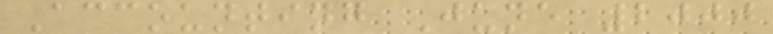Accounting June 2000
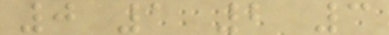0 1 2 3
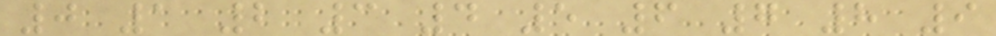0 1 2 3 4 5 6 7 8 9
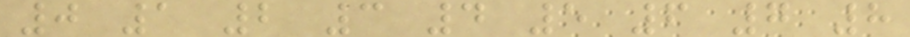0 1 2 3 4 5 6 7 8
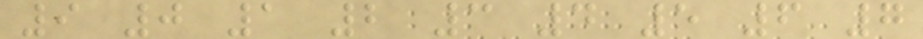9 0 1 2 3 4 5 6 7
